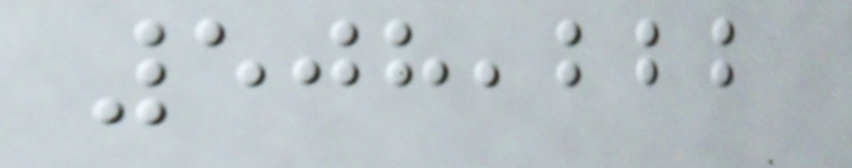508,222
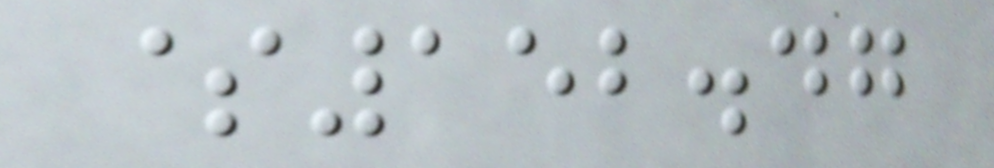$152.47
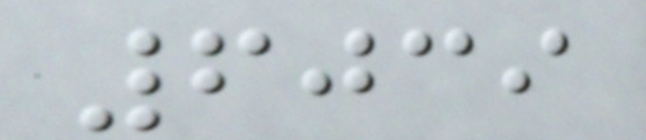6039
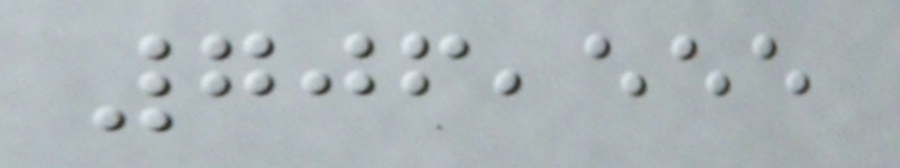706,555
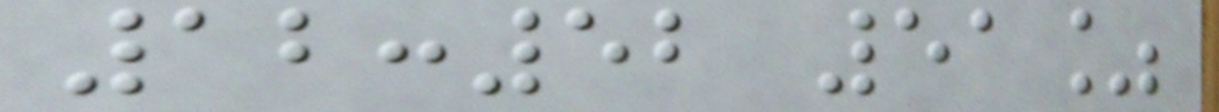12:52 51%
